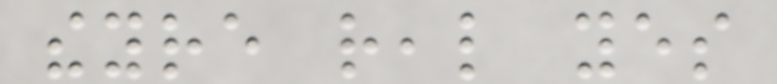theyre real yes
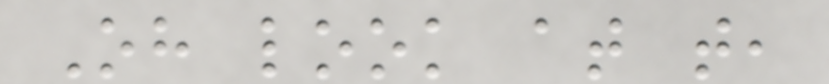Oh look at that,
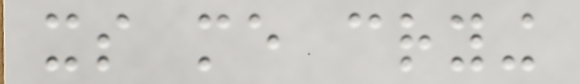its me crying
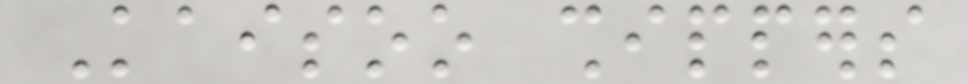Kaisoo shippers
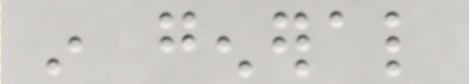in general
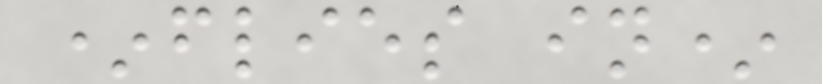*flies in*
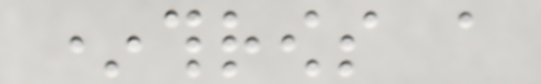*throws a
